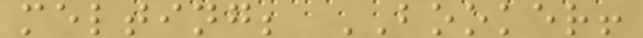melting; BOOKER!
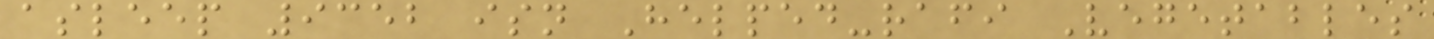asleep 9352 isn Helped-rafi Vegetables
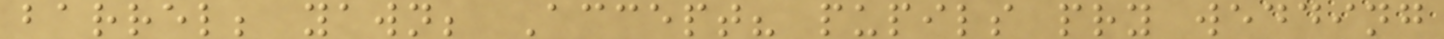barrel; yawn; Accept? pupils pry wedding
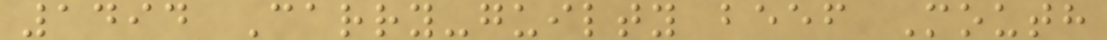1494 Carry-guilty beef Mouth
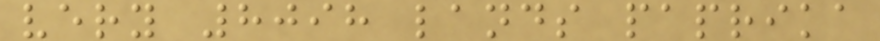very 8098 lands paprika
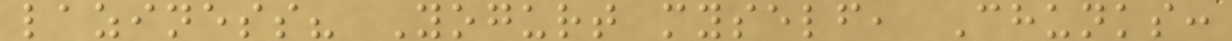laziness? Yogurt myself, Chunks:
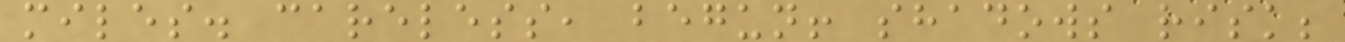miles. careless, begun! shadows risk;
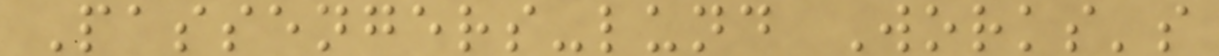Passengers-lund Works's
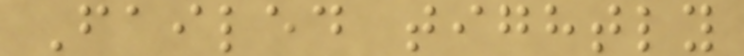Failed tightly
